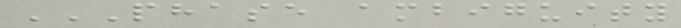PHASE AMBIGUITY
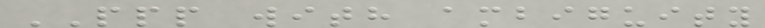PPP with ambiguity
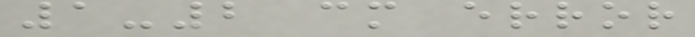1-2 cm error
